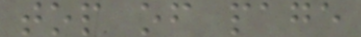top of page
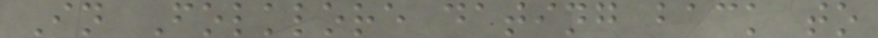In Folklore dating back to
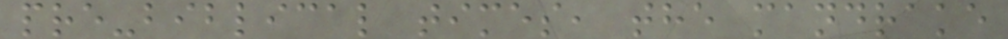pre-biblical times, the mandrake
